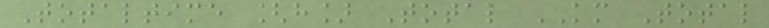Totaltime [h] Total KM Total
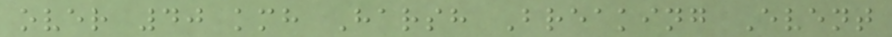over 40 kmh Harsh Breaking Event
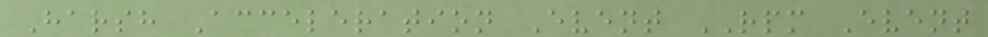Harsh Acceleration Event RPM Event
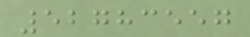52783557
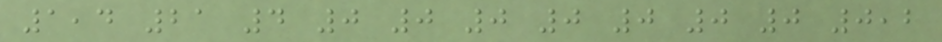1,4 21 4 0 0 0 0 0 0 0 0,2
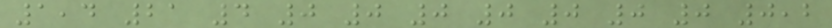1,4 21 4 0 0 0 0 0 0 0 0,2
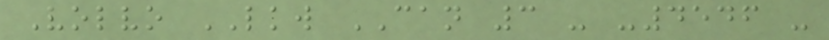Volvo LKW CAN 3 - -4546 -
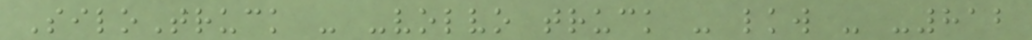SiloTruck - -volvo truck - lkw - -812
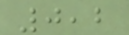0,2
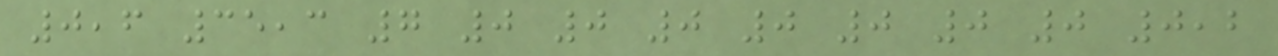0,6 35,3 7 0 0 0 0 0 0 0 0,2
